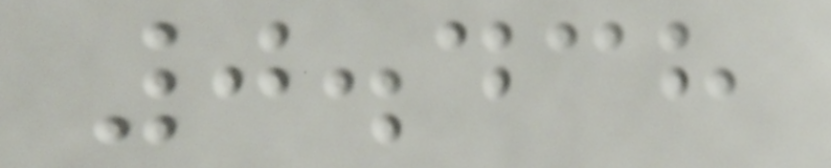0.438
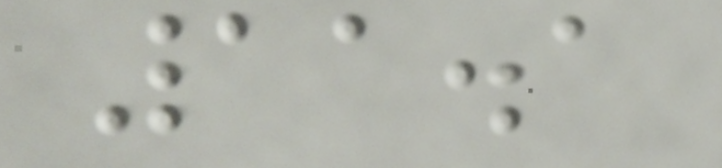11.1
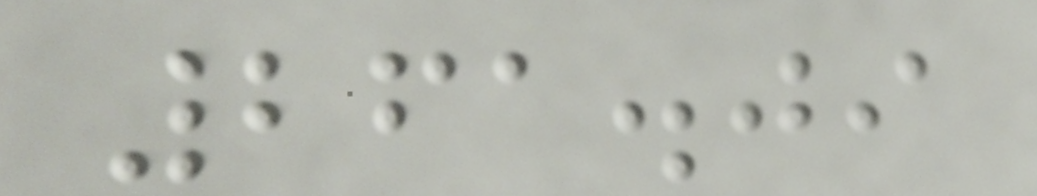261.09
